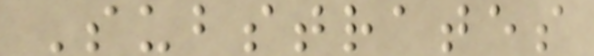Substrates
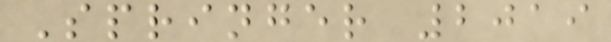Springer 2019
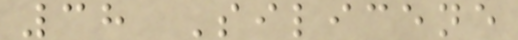38 Silicene
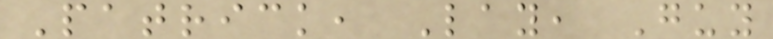Patrick, Lay, Guy
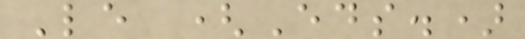Le (Eds.)
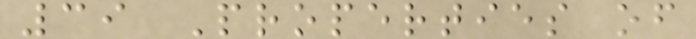39 Properties of
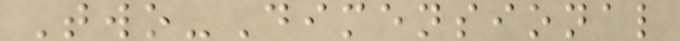Two-Dimensional
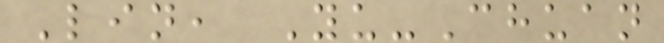Lin, Yu-Chuan
